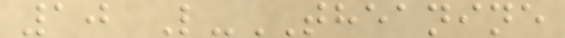10 L-THEANINE
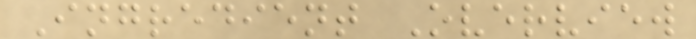Ingredient Overview
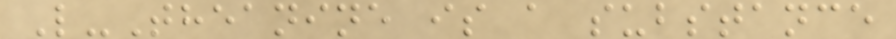L-Theanine is a substance
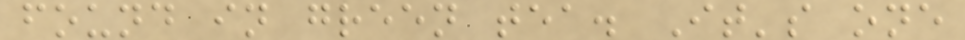found in green tea. It's one
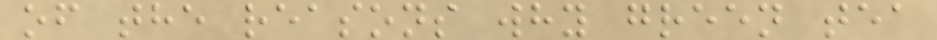of the reasons why green tea
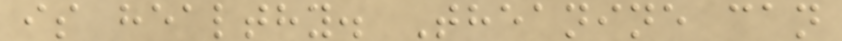is healthy. Theanine can
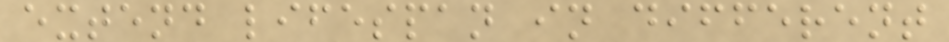extend lifespan in different
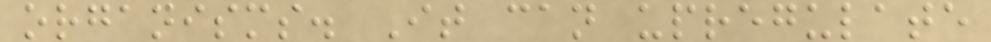organisms. It can upregulate
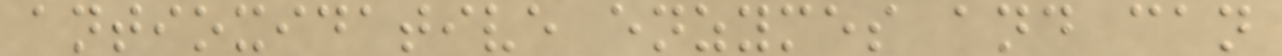antioxidative enzymes and can
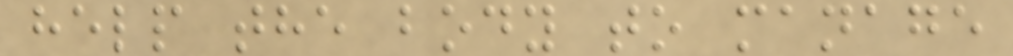help the body to manage
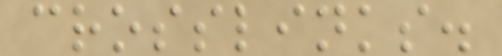crosslinks.
